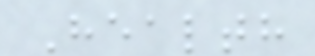Health
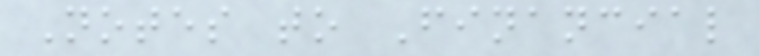Notes to Financial
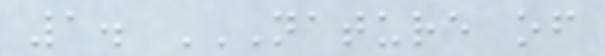1. NATURE OF
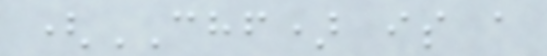(CHF) is a
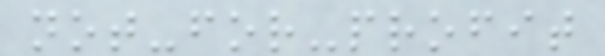not-for-profit
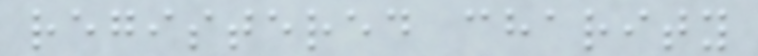registered charity
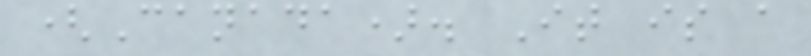(Canada). It is a
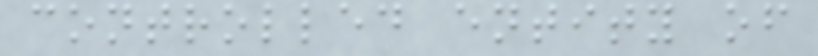controlled entity of
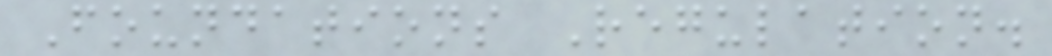Foundations Regulation.
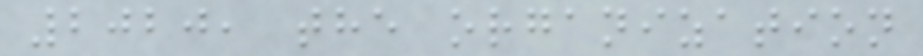2020, the organization
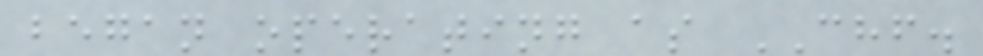began operating as CHF.
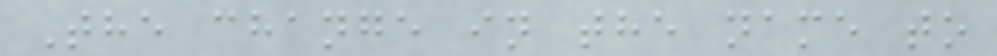The change in the name to
